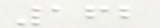162
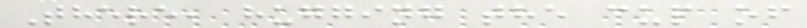There, hugging the cup of
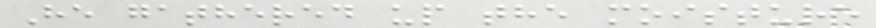He gathered up the moisture
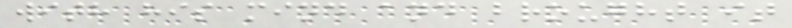with his mind and brought it
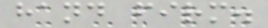hand firm.
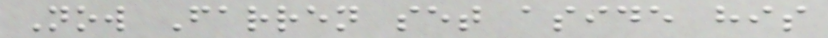Now Farren set aside his
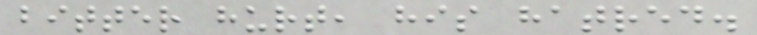bitter hurt, his hatred.
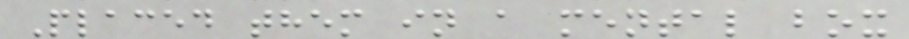Placed them in a mental box
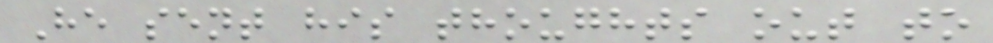He sent his thoughts out to
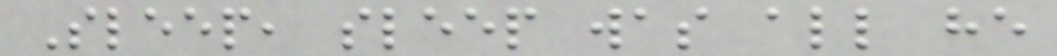Sleep, sleep was all he
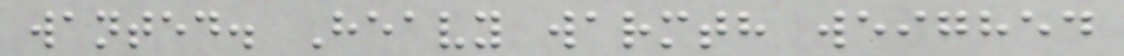wanted. Heavy warmth weighed
